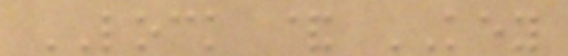LOCK & KEY
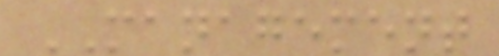MANAGEMENT
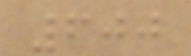600
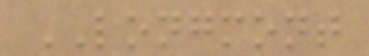LONGMONT
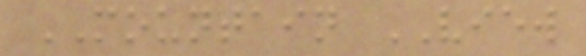MOUNTAIN VIEW
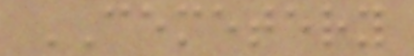CEMETERY
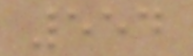554
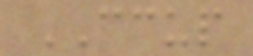CCUP
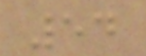54
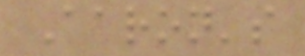Aaron's
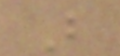B
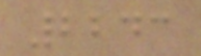2243
